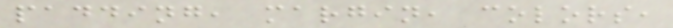padding, margin, colors,
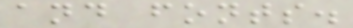and fonts.
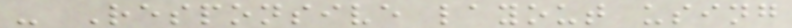- Responsive layout using
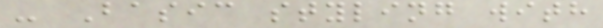- Basic styling with
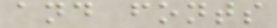and fonts
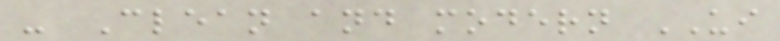- Clean and modern UI
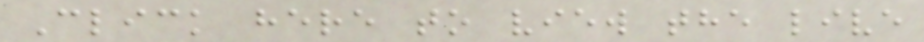Click here to view the live
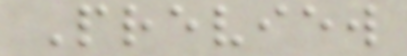Preview
